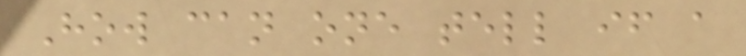How can one tell if a
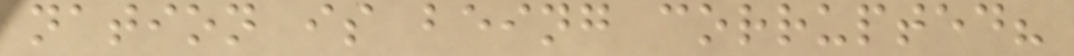nation is being corrupted?
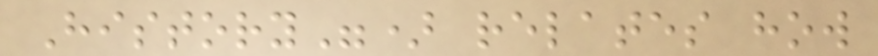History") relates how
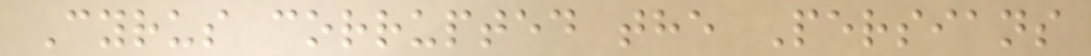Cyrus corrupted the Persians
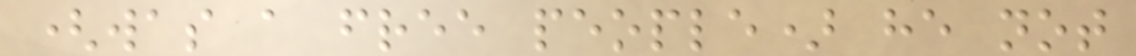(was a free people) he not
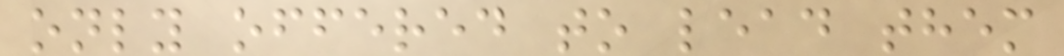only offered to lead them
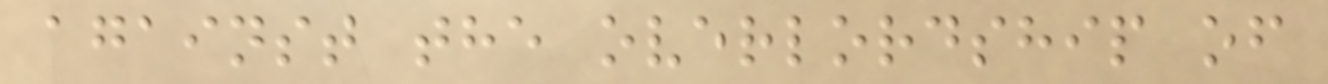against the overlordship of
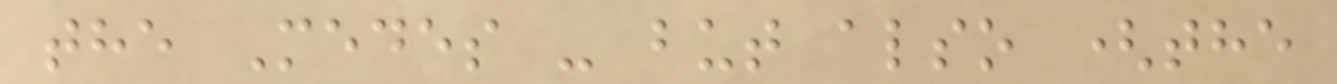the Medes - but also (the
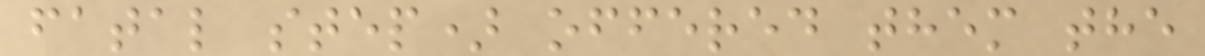fatal step) offered them the
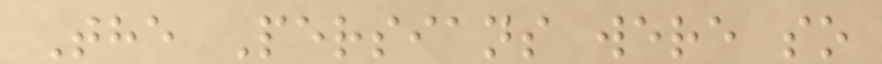The Persians were so
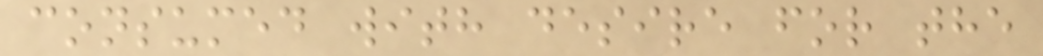consumed with desire for the
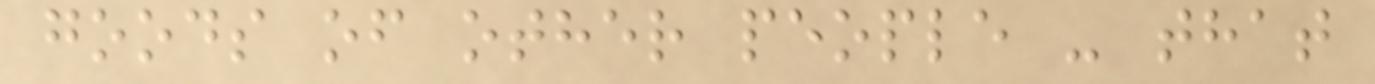goods of other people - that
